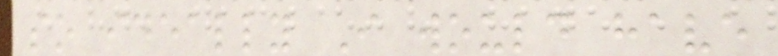so ideally I would have
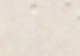a
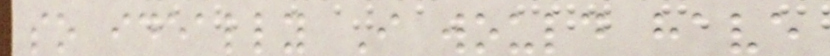so ideally I would have
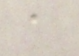a
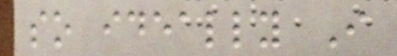so ideally I
